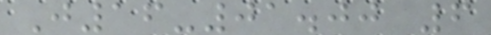J16-01.00 6
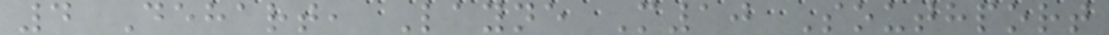4 Dehart, Layne M10 Southport
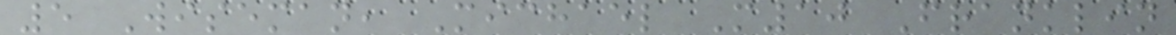5 Wiseman, Michael M10 Franklin
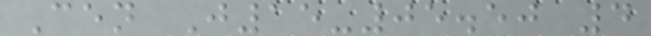Cen J15-05.50 4
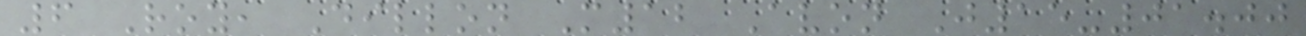6 Roy, Dillon M12 Avon J15-01.00
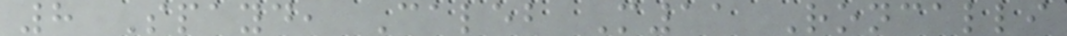8 Spayd, Caleb M11 Roncalli
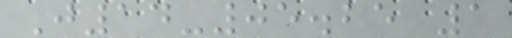J14-05.25 1
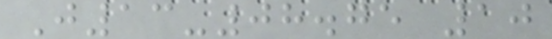J13-08.75 10
